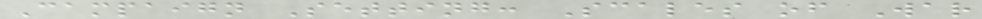Campaign Setting: Scales of War
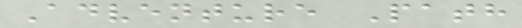Adventure Path
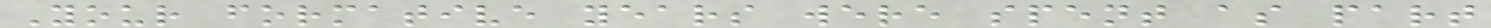Your formative years were spent as part
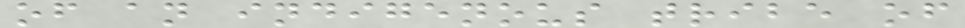of an indigenous tribe of
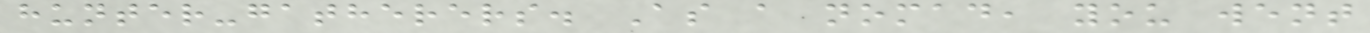hunter-gatherers. As a nomad, you went
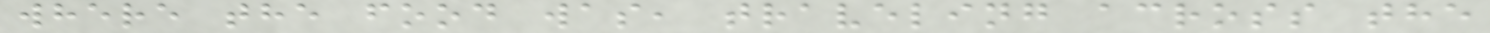where the food was, traveling across the
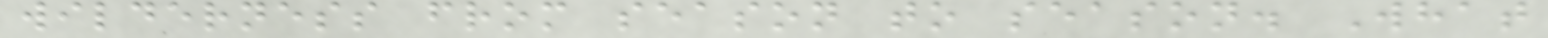wilderness from season to season. What
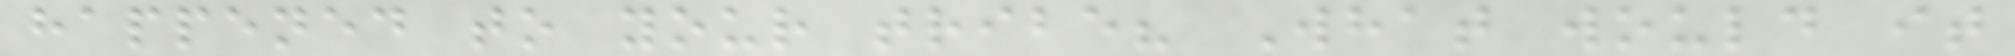happened to your tribe? What would it
